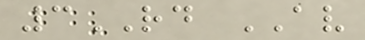3RD AV
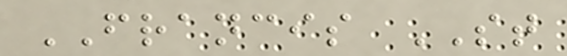FRANCIS ST
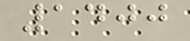1400
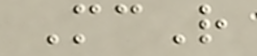McR
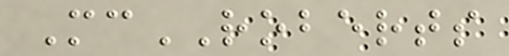McROBERTS
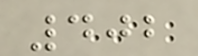402
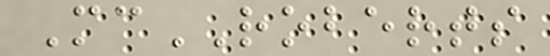McROBERTS
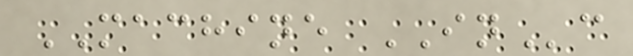MACHINE INc
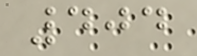404
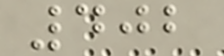402
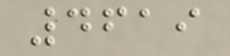4619
